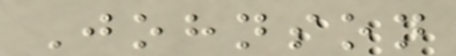Johnson
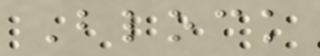Block
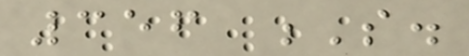356 S.
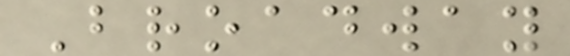Broadway
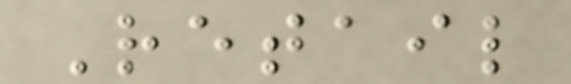Retail
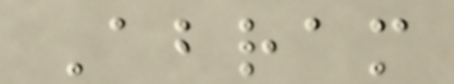Abram
